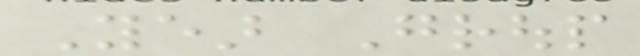Year Group
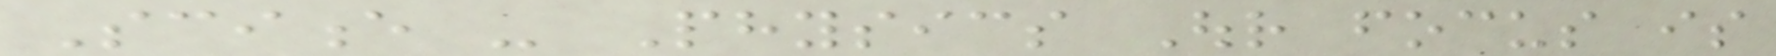Science - Physics Our focus is
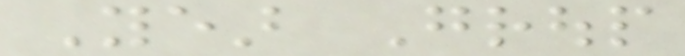Year Group
